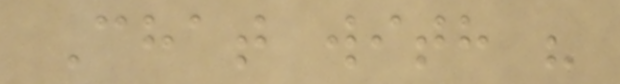Chat with "
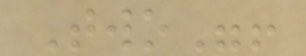Two"!
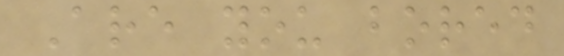Are you bored
